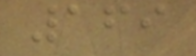169
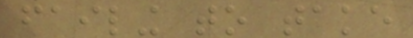failing to take
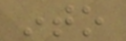into
